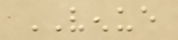VENUE
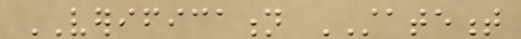VERIFICATION STATEMENT
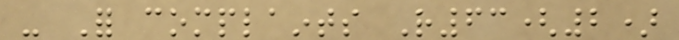- For complaints R63(2)
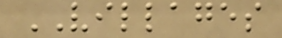VILLAGES
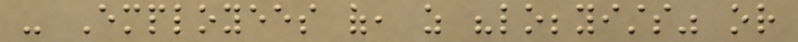- Employees of, as "lobbyists" or
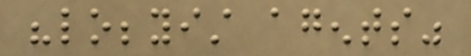"lobbyist agents"
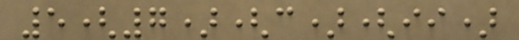5(7)(c)(ii)
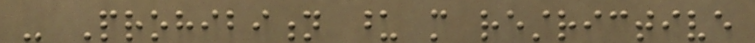- Prohibition upon more restrictive
